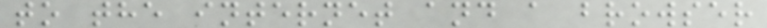to the internet and a browser
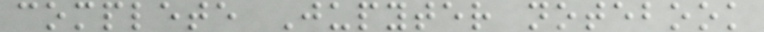complete Jupyter notebook
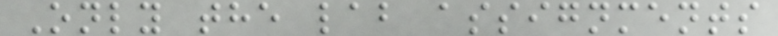Only the lab assignments
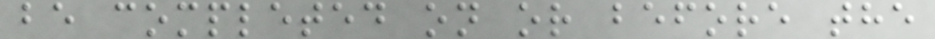be completed on or before the
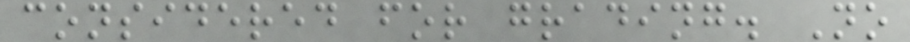considered for grading. No
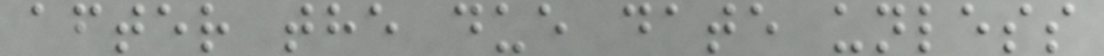after the due date unless
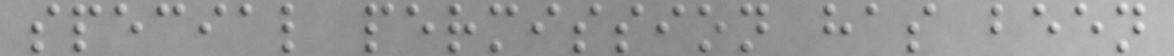special permission has been
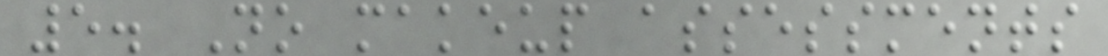5. No makeup assessments
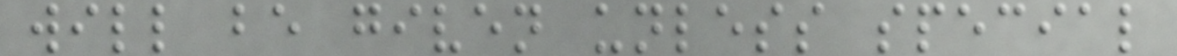will be given unless special
